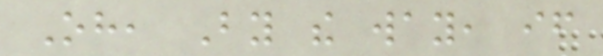Oh, By the way, if
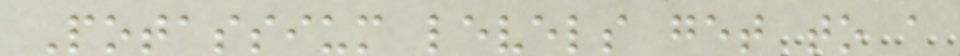Potassium levels get to a
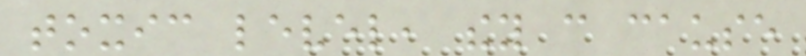toxic level, they can cause
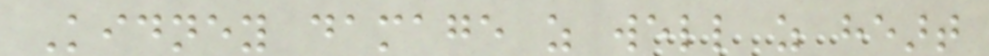Kidney damage as well as heart
